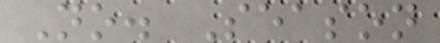No. Season
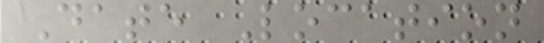Date Location
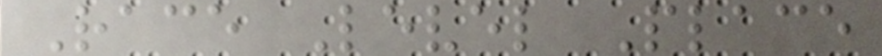Race Level Place
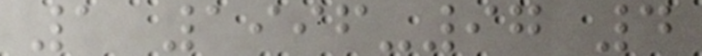1 1996-97 4
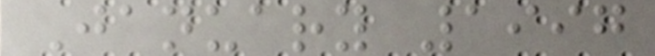January 1997
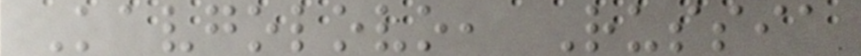Kavgolovo, Russia
